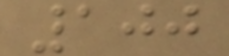100
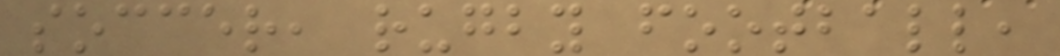soccer, rugby football,
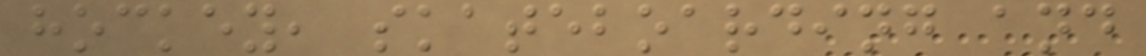hockey, skateboarding and
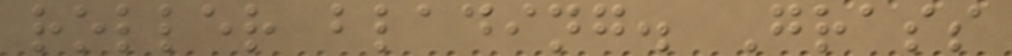roller blading. Grass
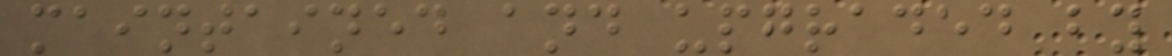maintained and upgraded by
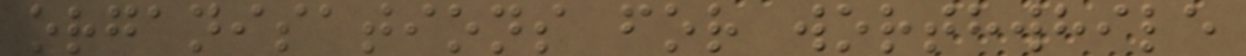organisations for worthwhile
